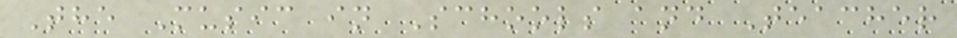The Music in Schools and Teacher
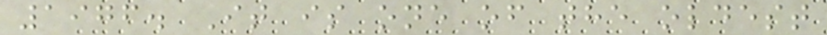1976. It is one of the oldest
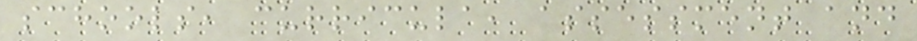schools, curricula, assessment and
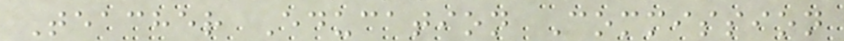Teacher Education Commission
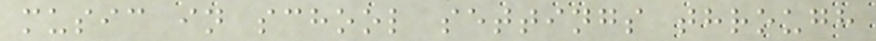music in school settings through
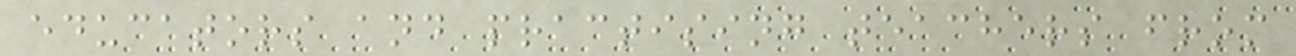educators and practising teachers from
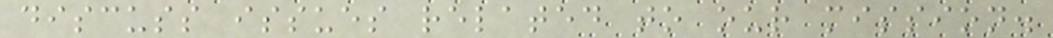discuss issues related to our mission.
